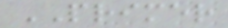PRIMER
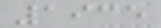1935
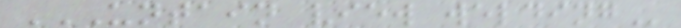UNTAIN VIEW WELDING
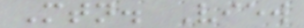Mtn. View
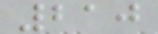210
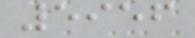5956
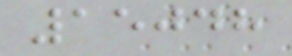15048
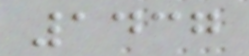1437
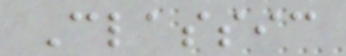Classic
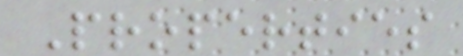Properties
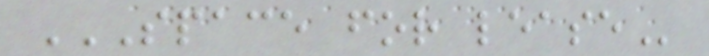SPACE FOR LEASE
